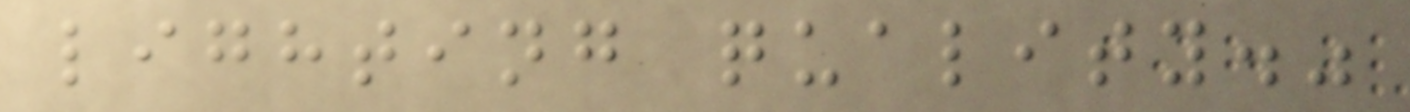lighting quality."
